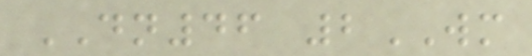DN46 2WM
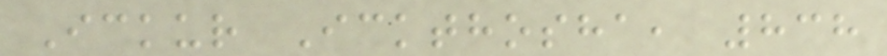Ickur Ickthosha, 838
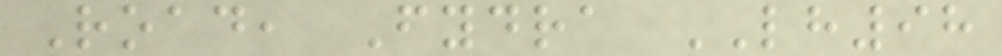Road, Fydra LH98
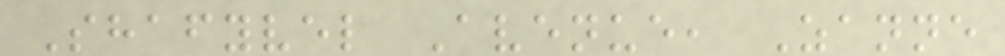Shafyvel Avenue, Zanne
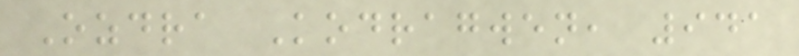Ozdra Kodragwen, 941
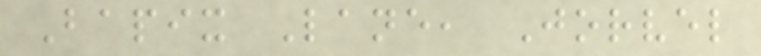Bapix Lane, Jorvel
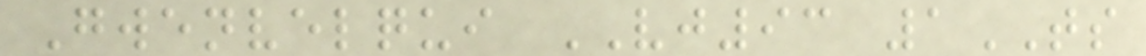Gwenvelqui VJ93 1TS
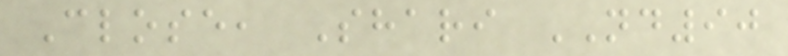Close, Shari ND90
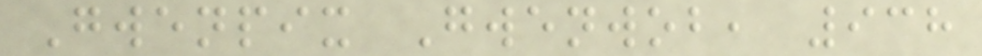Gwenpix Gwenwob, 938
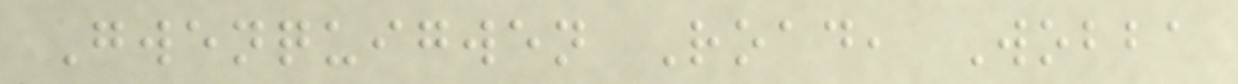Gwenquigwen Road, Wobba
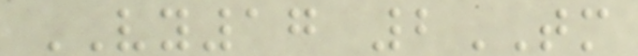VY17 2TM
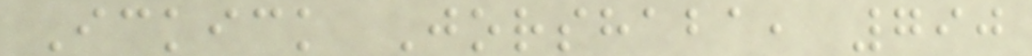Ickick Jorshaba, 790
